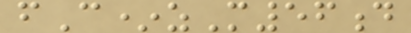fC*zM56d
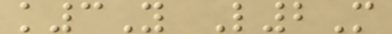k3Y L2M
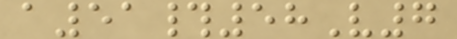a51#58V7
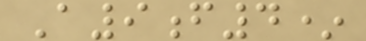A9f4*
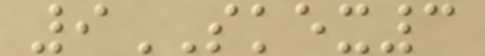9SKEX3
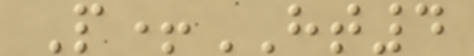P+HT4
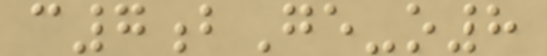c7bGe-o8
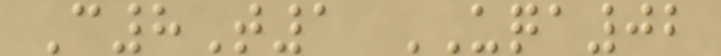C8T1 UQA02
